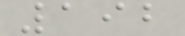192
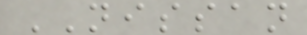NISSAN
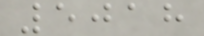5018
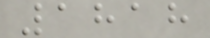1818
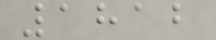1812
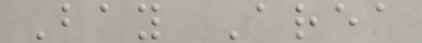Bay Area
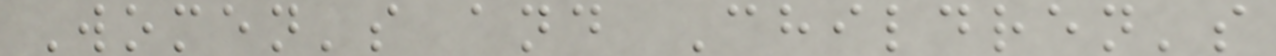Women's and Children's
